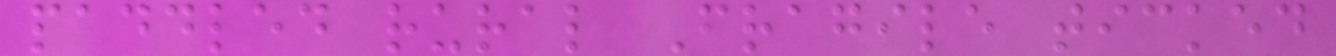paddled rural Fragile ticked
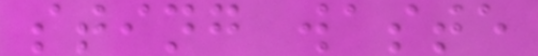sting waste
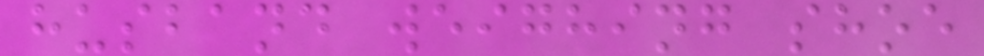husband weighing shoe
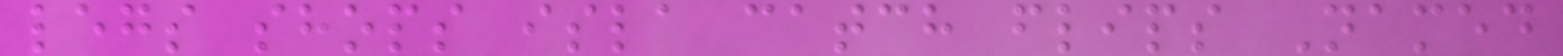legs shops isla catch flips Named
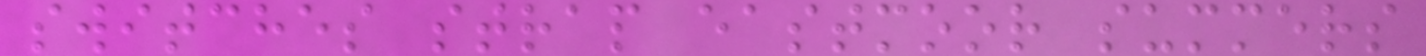switches strap eastmoor summers
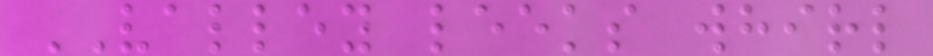VALLEY leeks whirl
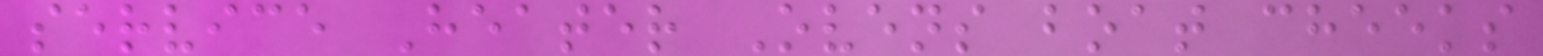service Heater Ovens boat cheeks
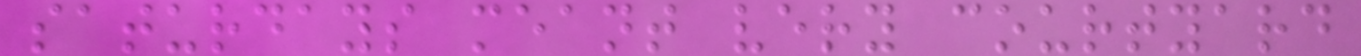saturdays meant very courtyard
